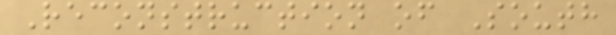Reconstruction of South
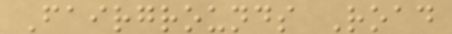Fairgrounds Road
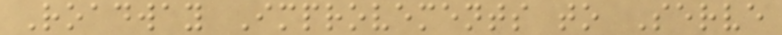Roadway Improvements to Serve
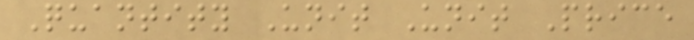Quantity Unit Unit Price
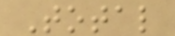Total
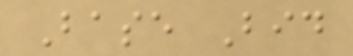Base Bid
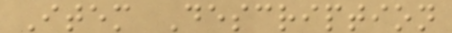Item Description
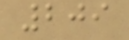209
